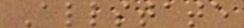Allstate
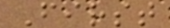First
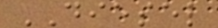DIESEL
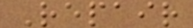Repair
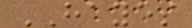HAYES
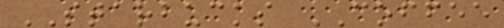STARBUCKS COFFEE
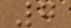7
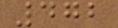472
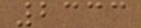2333
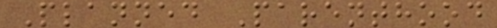Planned Parenthood
